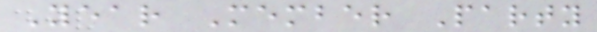Year Member Party
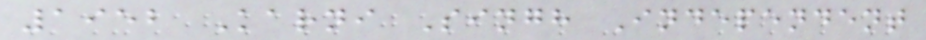1952 Karni Singh Independent
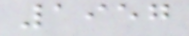1957
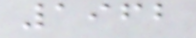1962
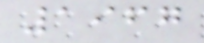1967
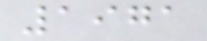1971
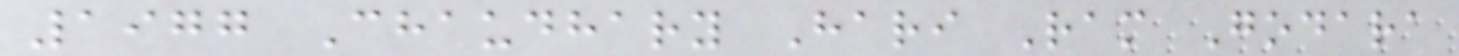1977 Chaudhary Hari Ram Godara
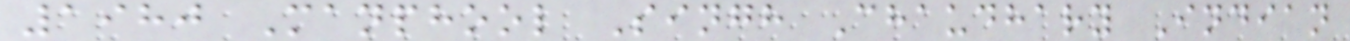1980 Manphool Singh Chaudhary Indian
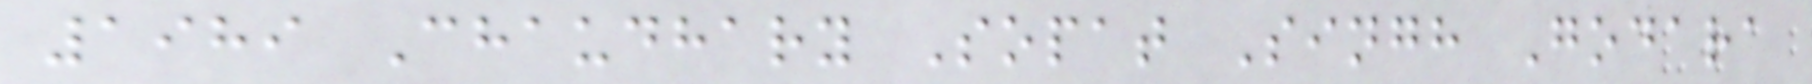1989 Chaudhary Sopat Singh Godara
